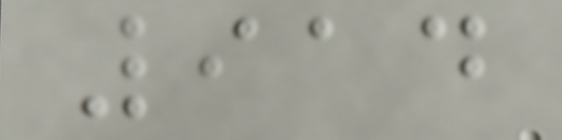914
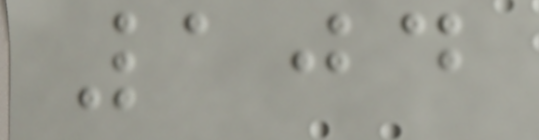104
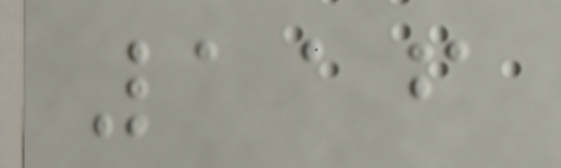116
